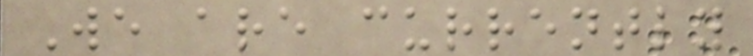We are currently
